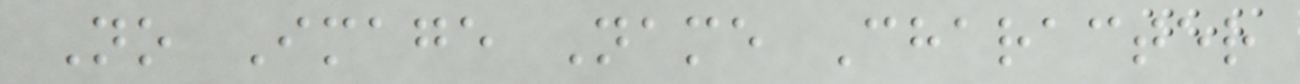No Image Name Character
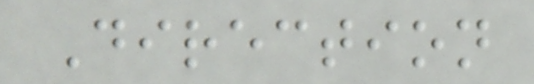Direction
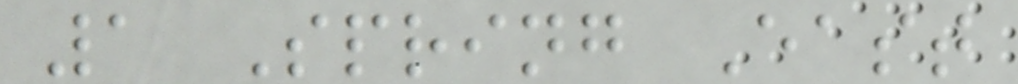1 Spring East
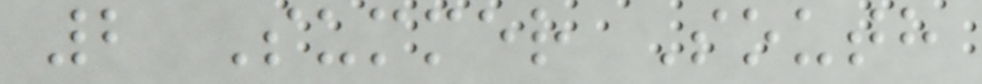2 Summer South
